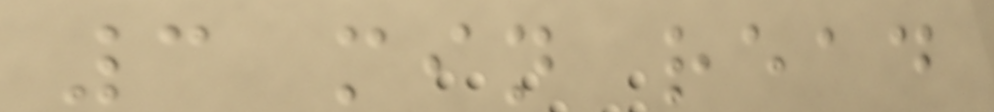3 min read
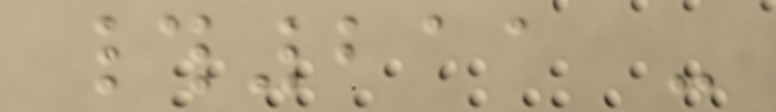#211 -
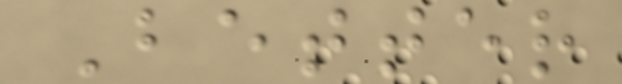Better
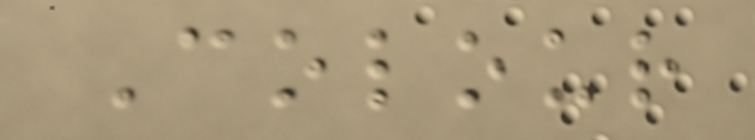Colour
